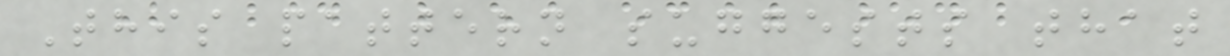This pattern suggests that
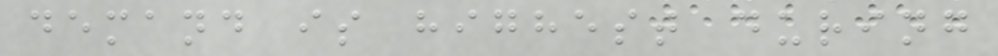demand is highest during
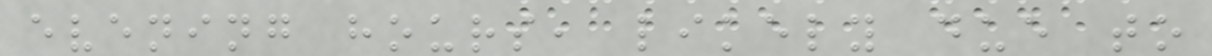evening hours, likely due to
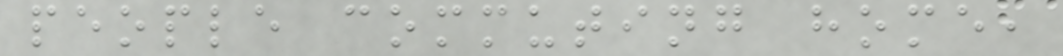people commuting home,
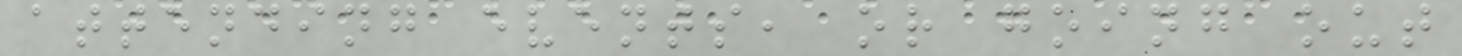attending events, or going out
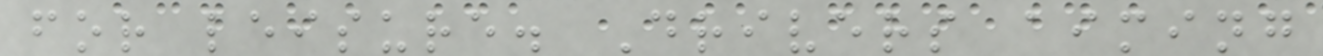for leisure. Drivers aiming
